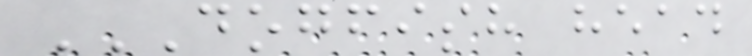DOGFISH HEAD
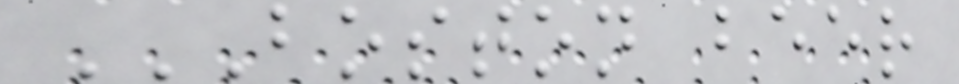BOSTON BEER
